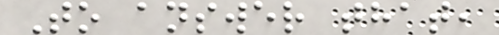To answer that,
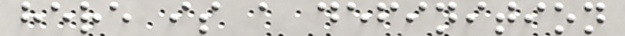here is a definition
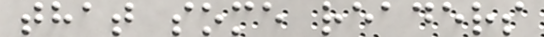that some readers
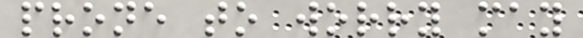prone to worry may
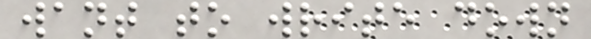want to write down
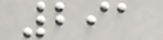291
